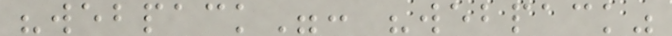"webpack": "webpack"
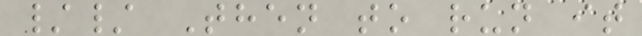// Then to run it
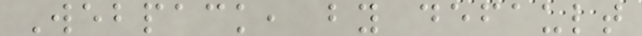Webpack, by default
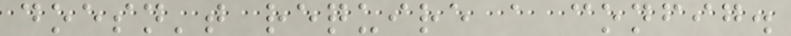doesn't require a config.
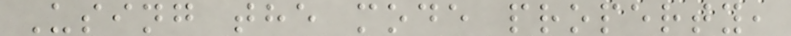Using the mode property,
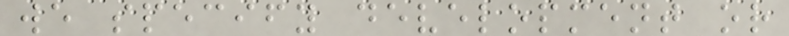we specify development or
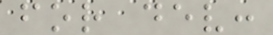for dev:
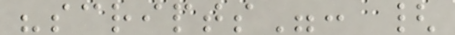"scripts": {
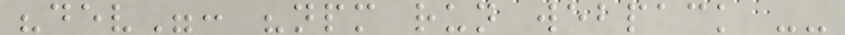"dev": "npm run webpack --
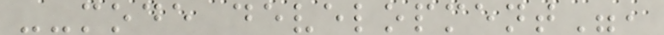--mode development",
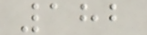182
